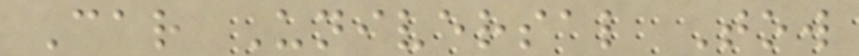Car Universal Tow
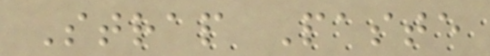Strap Paste
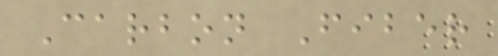Carbon Fiber
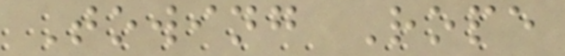Towing Rope
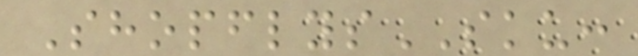ShopflysSKU:
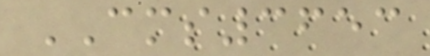CMS3653
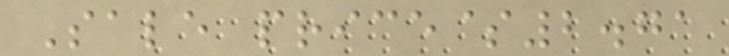Sale price$2.71
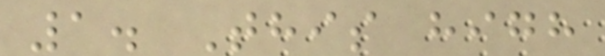1. This high
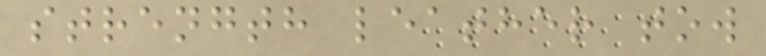strength leather tow
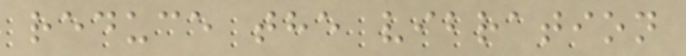reduce the vibration
